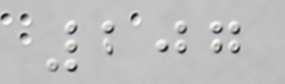207
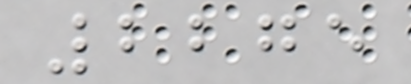2275
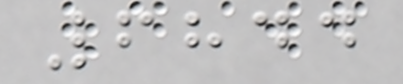6844
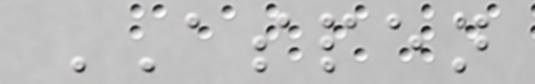ASPEN
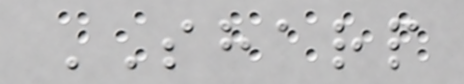SHARP
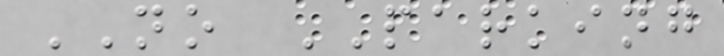NO PARKING
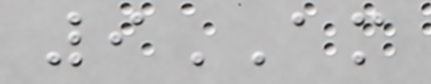9AM
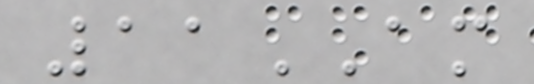11AM
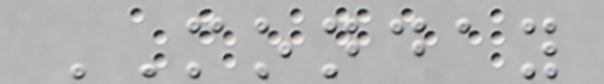MONDAY
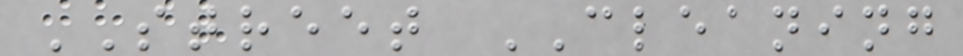STREET CLEANING
